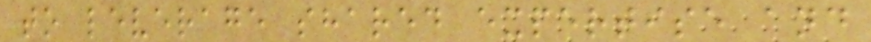to leverage shared expertise and
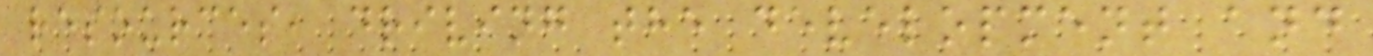resources, driving the development and
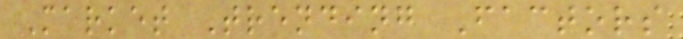Market Trending Factors
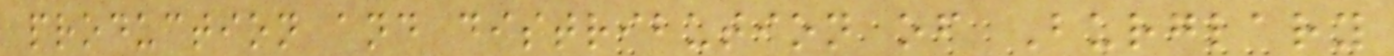production and distribution of Burglary
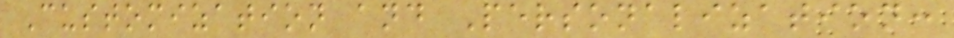Customization and Personalization:
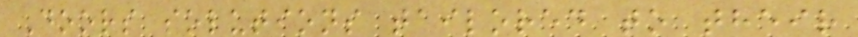Doors solutions tailored to their
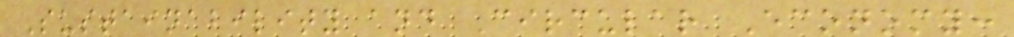Sustainability and Circular Economy:
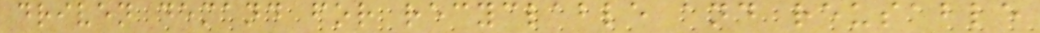driven demand for recyclable and reusable
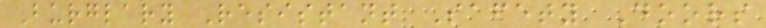Burglary Resistant Safety Doors
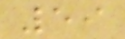59
